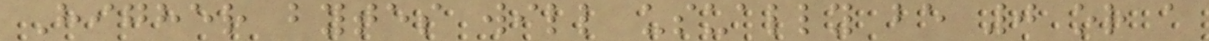Higher bytes will usually be 0 or a
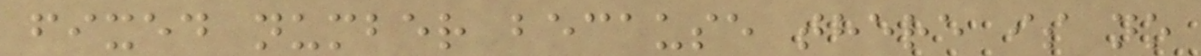fixed number because there is no
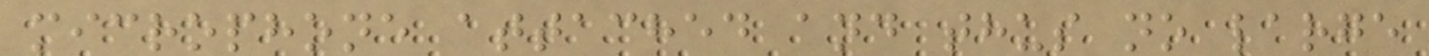microphone attached and thus no large
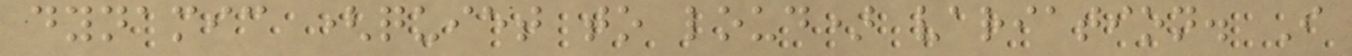dynamic (quiet to loud) variation. I
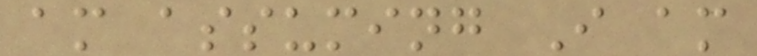am assuming I am
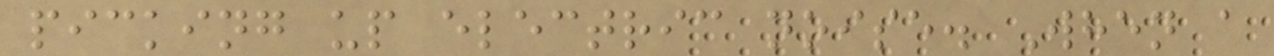picking up electric noise. When a
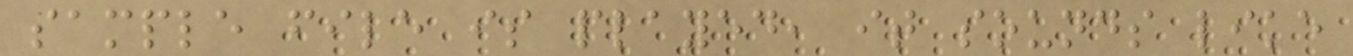sample file is played, it sounds like
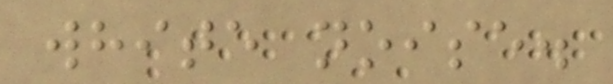white noise.
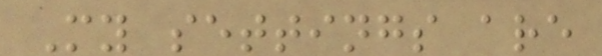My settings are
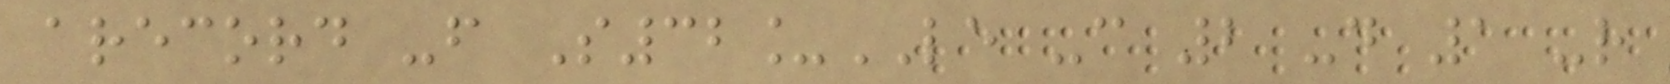arecord -f S32_LE -c 2 -d 1 -r
